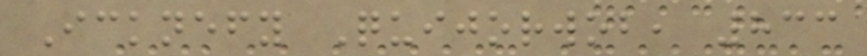Icknefy Quijorwob, 833
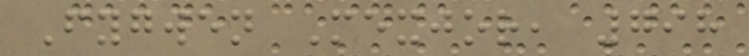Fygwen Mexjor, 798
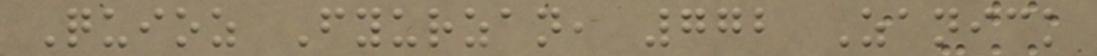Quioz Fyurzan, 772 Zanick
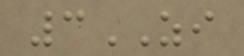3ZI
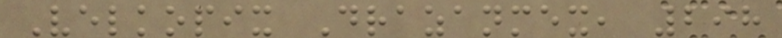Velkopix Drazanmex, 298
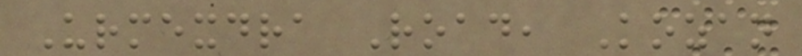Urmexdra Road, Kozan
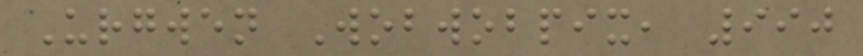Urgwen Wobwobpix, 990
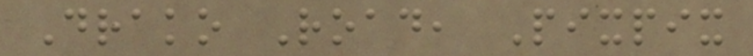Drako Road, Pixpix
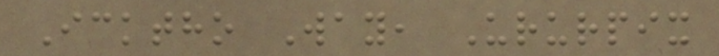Icktho Way, Ururpix
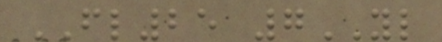FL25 7YL
